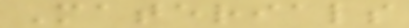Materials
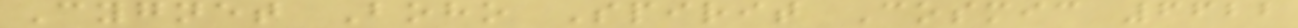Cygnet Boho Spirit Cosmic 6622
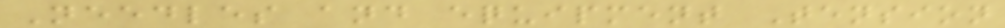Needles and equipment Tension
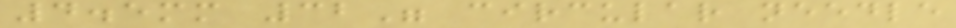4.5mm 32" circular needle
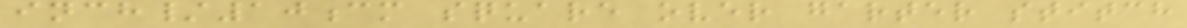inch/10cm square over garter stitch
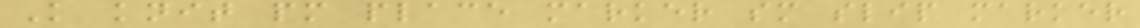K knit pm place marker sm slip marker
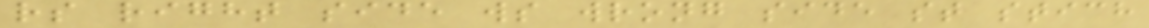rs right side ws wrong side st stich
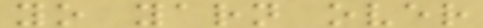yo yarn over
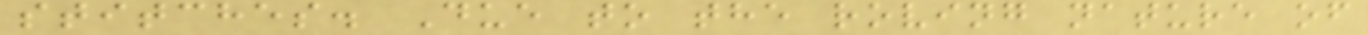stitches. Due to the roving nature of
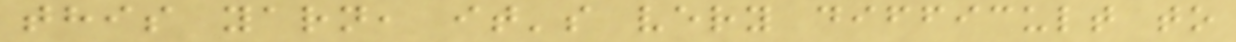this yarn, it's very difficult to
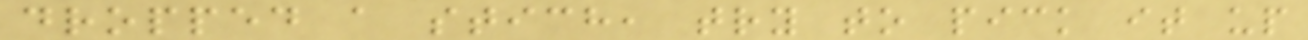dropped a stich, try to pick it up
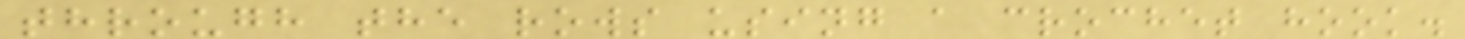through the rows using a crochet hook.
